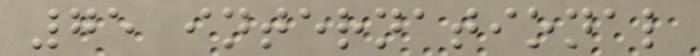75 international
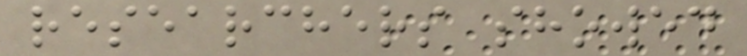researchers showed
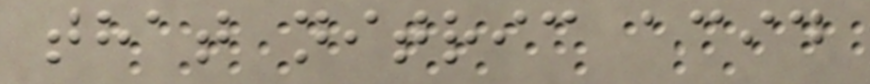that nitric acid
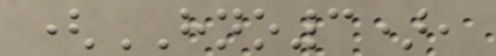(HNO3),
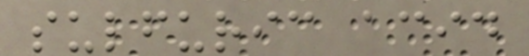sulfuric acid
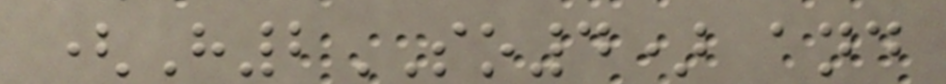(H2SO4) and
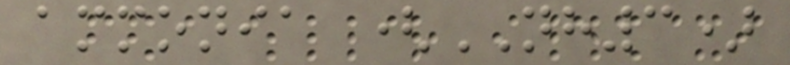ammonia (NH3)
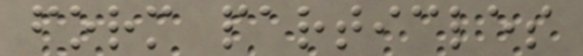form particles
